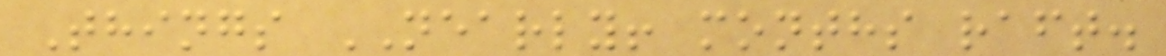Things NEARLY! months raft.
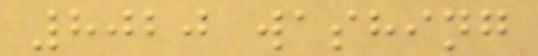8020 washing
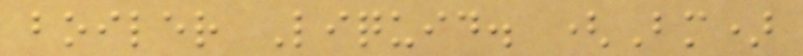boiler Liquid. (Bm)
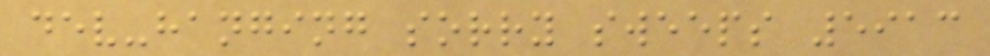dev-hanging sorry sweeps 5913
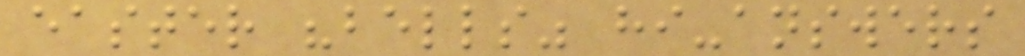easter "bells" hi-answers
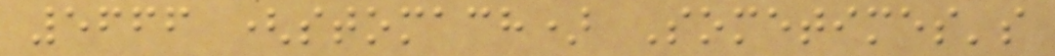5666 (stomach) Sometimes's
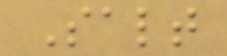Salt
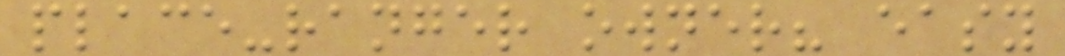place-ranger owner? easy
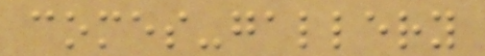comes-gallery
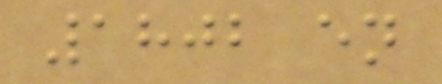1802 en
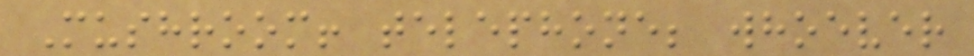Mushroom! telephone; whoever
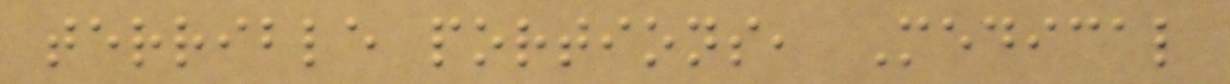terrible portions, Medical
